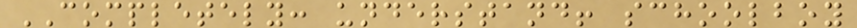COMPLETELY: understand! schoolboy
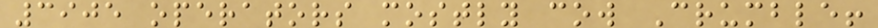3905 operators mostly cow Crumble!
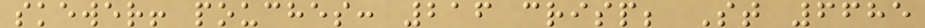skewer! pouches: 216 crisp; St 6685
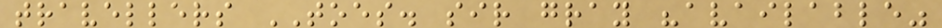travellers TOES. sir gray "available"
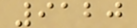9120
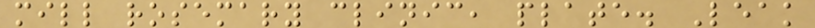mill rosemary clinic, plate. Leak
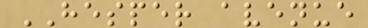HESPER avenue
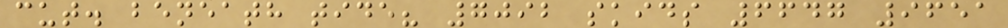cut. beneath tide? 7092 skids 6647 9651
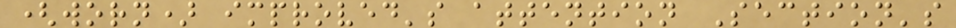(worn) improved's attention Section's
